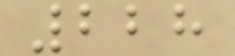228
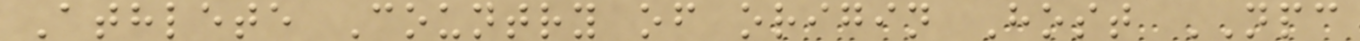Athlete Country of origin Host NPC
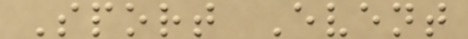Sport Event
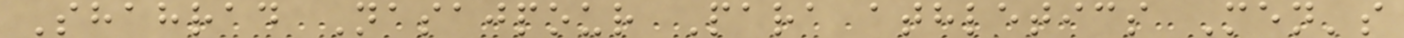Shahrad Nasajpour Para athletics Men's
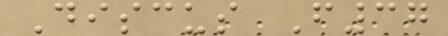Discus F37
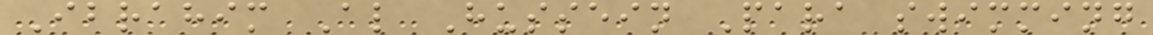Ibrahim Al Hussein Para swimming
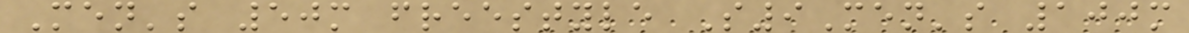Men's 50m freestyle S9Men's 100m
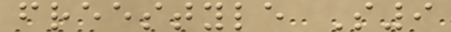freestyle S9
